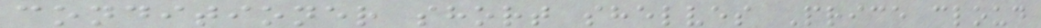conditioner short shelves Price cloud
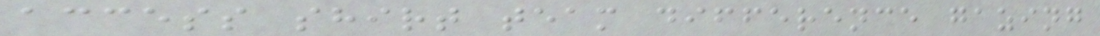access shirt team difference gazing
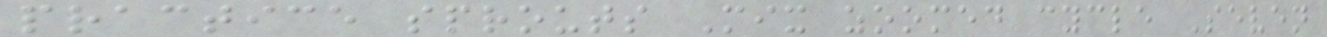practice sprouts Mix zoomed cycle Seven
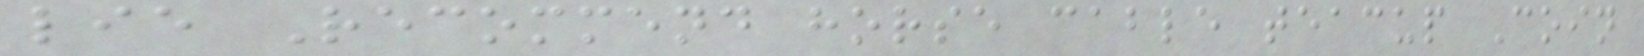lie Recommend horse cable teacup Coin
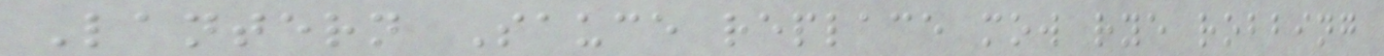Lantern Sauce replace mow rye robbing
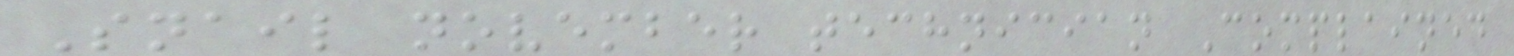Snail november technician Complained
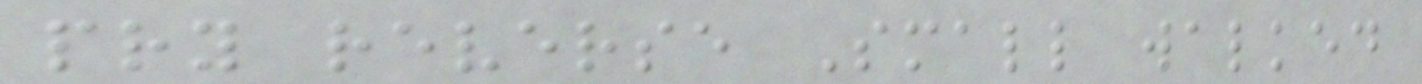pry reverse Small walked
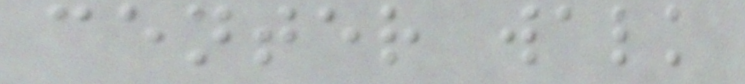center walk
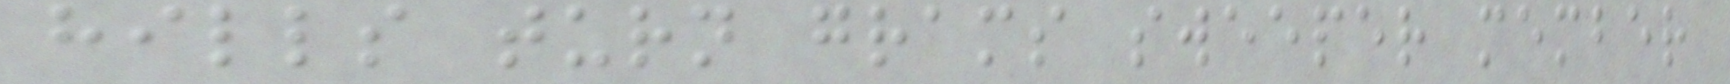hills turn grams sweeper member
